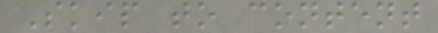Skip to content
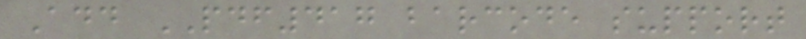Add PDF417 barcode support
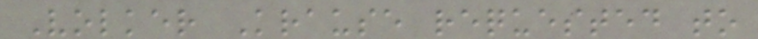Volker Krause requested to
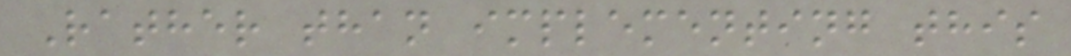Rather than implementing this
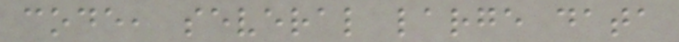code, several large data
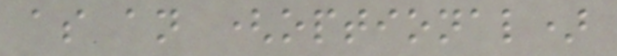as an (optional)
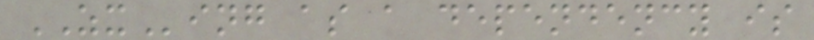ZXing as a dependency is
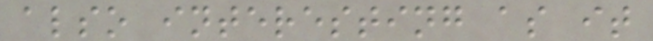also interesting as it
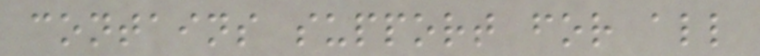contains support for all
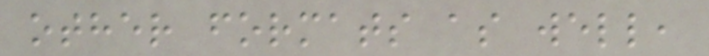other formats as well,
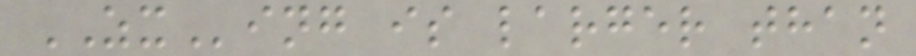ZXing is larger than
